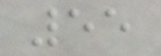55
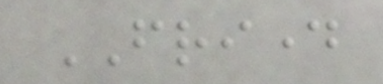FRIDAY
